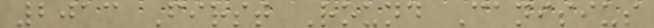2013 First Round Canisius
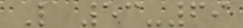L 53-69
